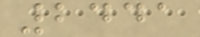2441
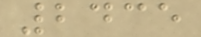2435
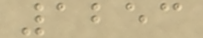1253
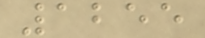1255
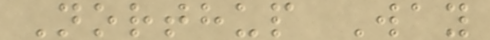Northup Way
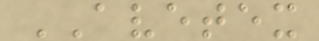AVETEX
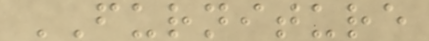FURNITURE
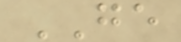GE
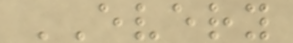EVERY
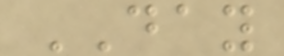DAY
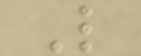L
